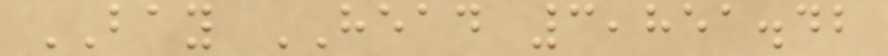BAY HEAD 3,851.42
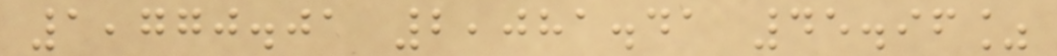1,770.01 2,081.41 45.96%
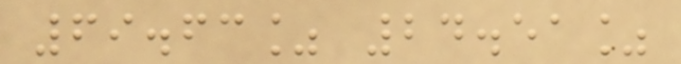69.63% 24.51%
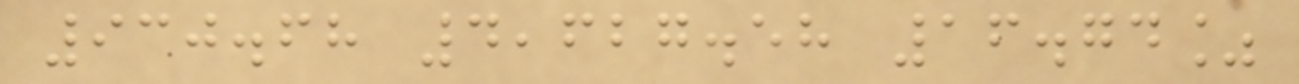930.68 4,627.58 16.74%
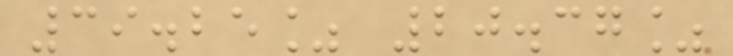39.25% 20.37%
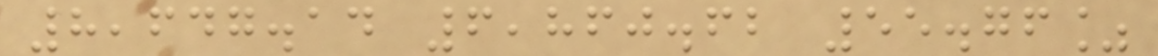8,647.14 6,860.62 55.76%
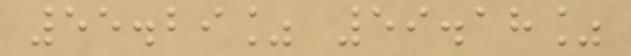55.29% 59.18%
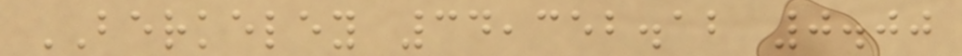BERKELEY 34,352.12 0.00
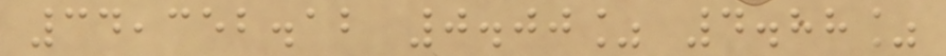34,352.12 0.00% 4.88%
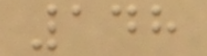148
